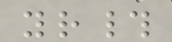yr#
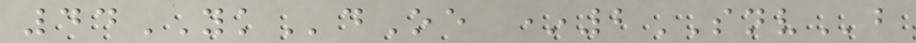44YKdOe *2SNVb
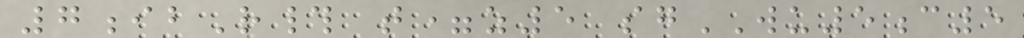7ibR# t=z5 sgWU5c5
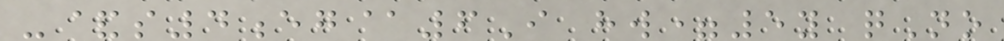-&s4eg@6I hw=5y qNo
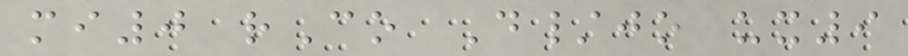mi0 rCo D/jo ux9
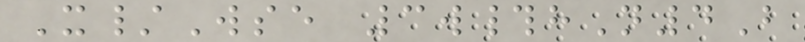X/Wse 3w#hN4B
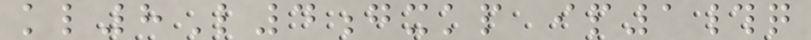kl8L4gxkp ip1#q
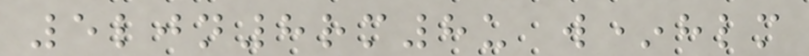5ljn8rm8u w*hlm
